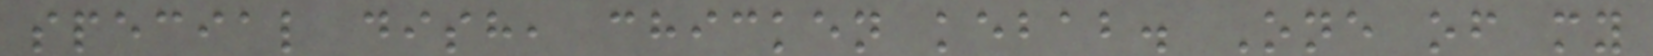special dish, chicken kebab. One of my
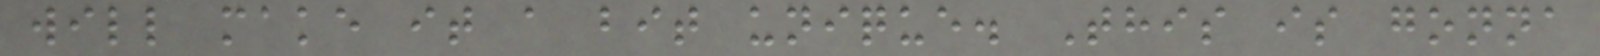will make it a bit unique. This is gonna
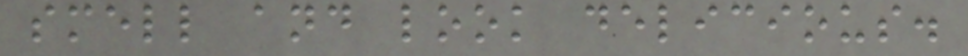smell and look delicious.
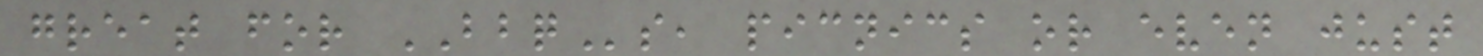great for BBQs, picnics or even just
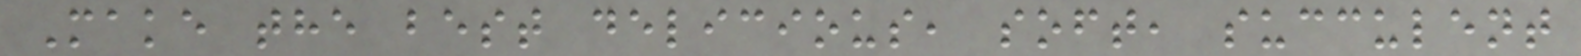Make the best delicious, soft, succulent
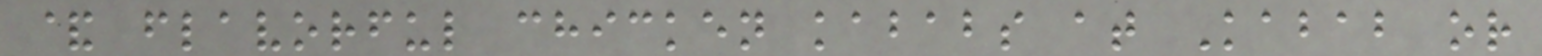& flavorful chicken kababs at Kabab or
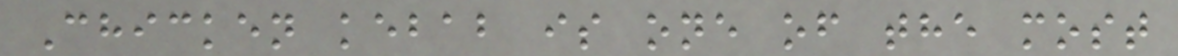Chicken kebab is one of the most
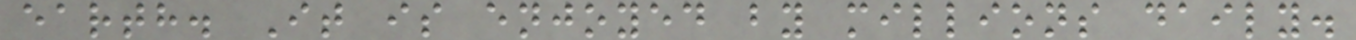earth. It is enjoyed by millions daily.
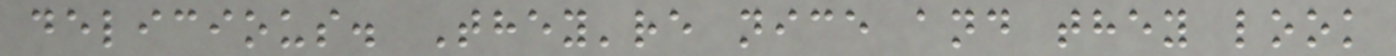delicious. They're nice and they look
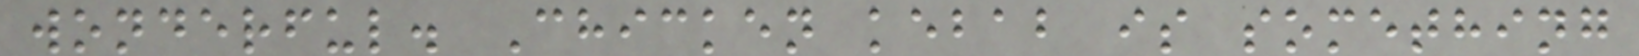wonderful. Chicken kebab is something
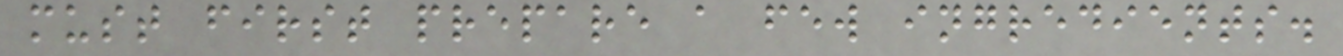must first prepare a few ingredients.
